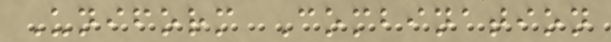Uniform Combination
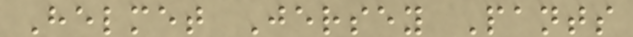Helmet Jersey Pants
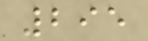295
